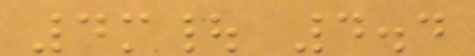4m| 4.4
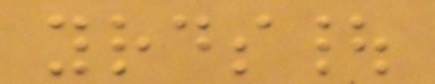yrds|
